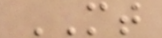MT
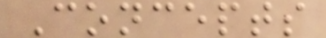Concepts
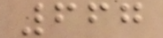667
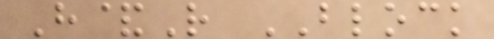H&R BLOCK
